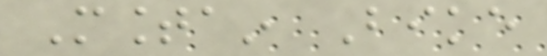Mountain Bike
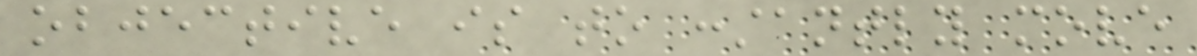objective is to constantly move
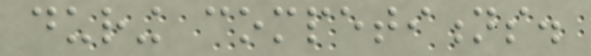during competitions.
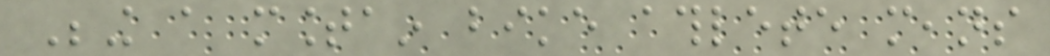Being a mountain bike athlete means
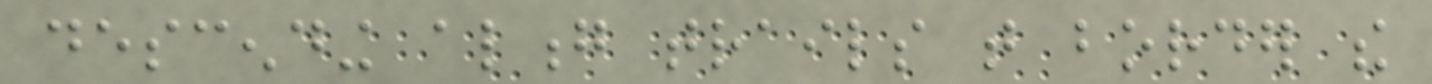descending along trails that border the
